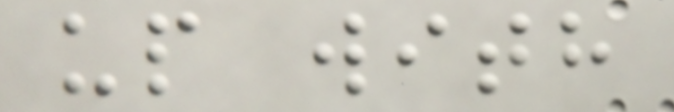up with
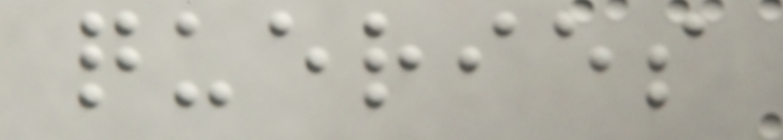queries
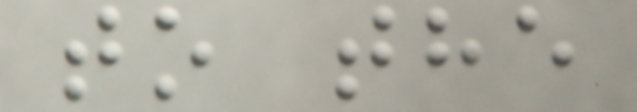to the
